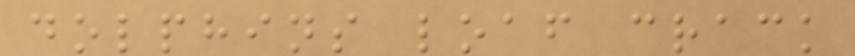dolphins loaf crack
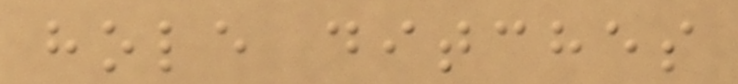hole ditches
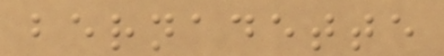bernadette
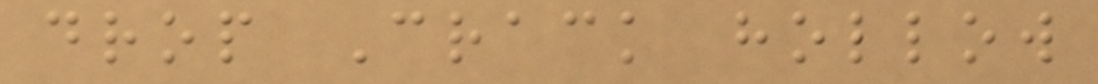drop Crack hollow
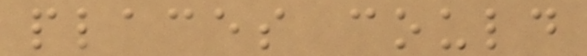places could
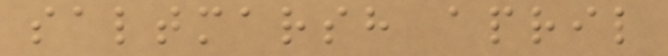saltmarsh april
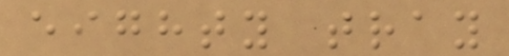eighty tray
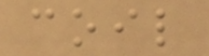coil
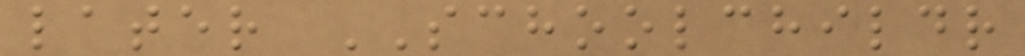later SCHOOLCHILDR
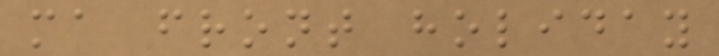ma front holiday
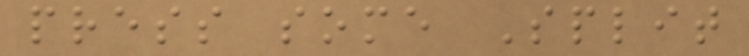press some Split
